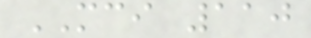MCI 110
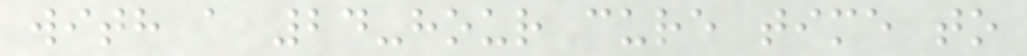with a 24-hour cure time to
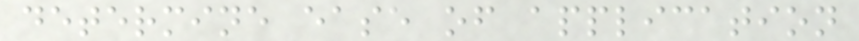determine ease of application
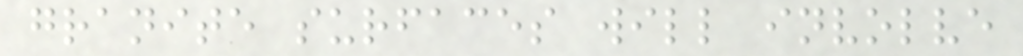granite surfaces will involve
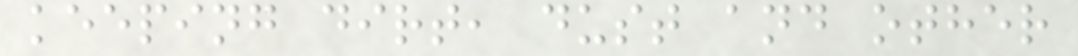keeping dirt, dust and other
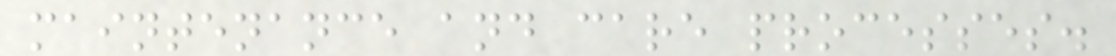maintenance and care processes.
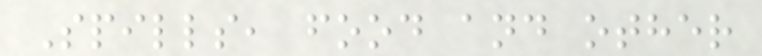Spills, food and other
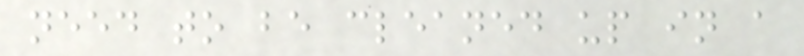need to be cleaned up in a
